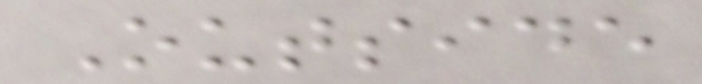Outside
